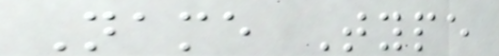Name Type
